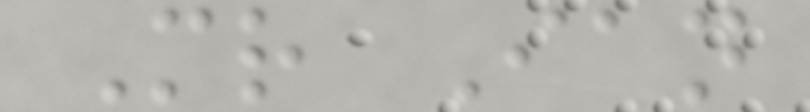Mr Ian
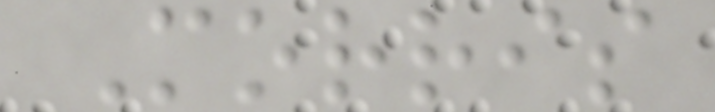Morris
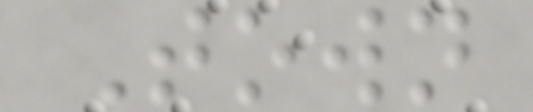Town
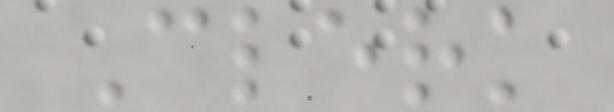Clerk
